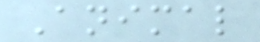Animal
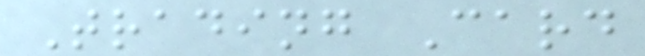Trading Card
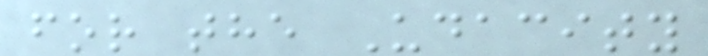for the Udacity
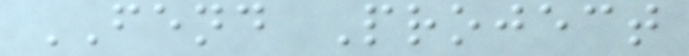FEND Project
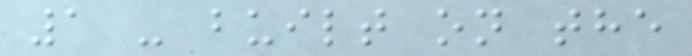1 - built on the
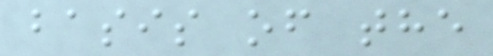basis of the
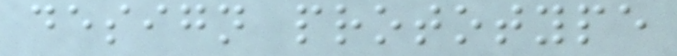design prototype
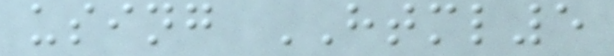using HTML5
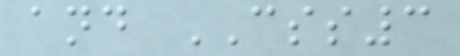and CSS3
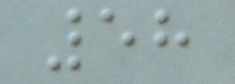58
